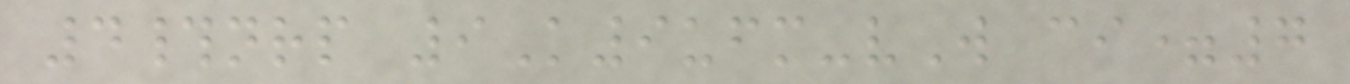4#nrp 9K9ufm-vW ci=7
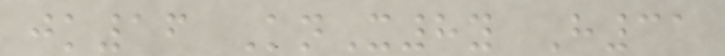jk16 KnX8y H31
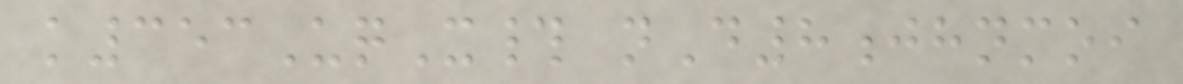k353UqX# nD8jhnmoi
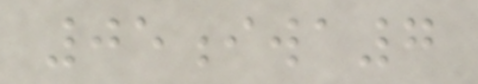05iwa7
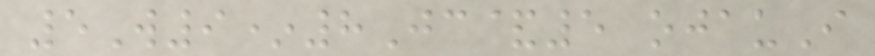5W9*8Jc&5 ojauI
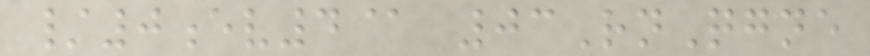/0ev4@ 03RnQgne
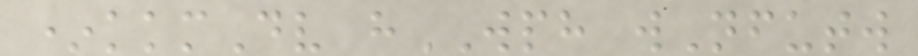*kkmDv hWPH wNfutw
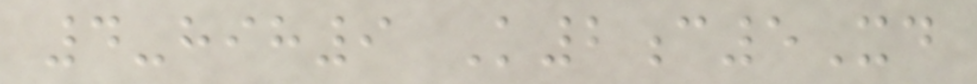4-hih9 K2c5Xd
